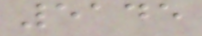5145
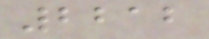2212
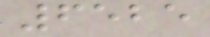6525
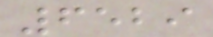6529
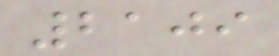2109
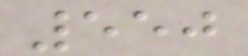550
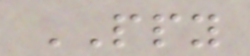PPY
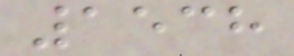1538
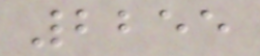2255
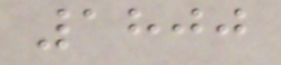1800
